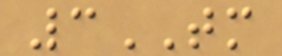3TM
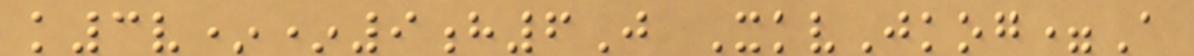k3v**9h6J XkvJkog=A
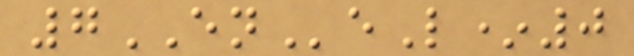7ENeL*0
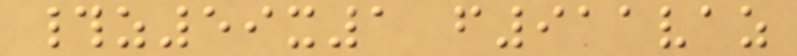#z59x1 f911vaz
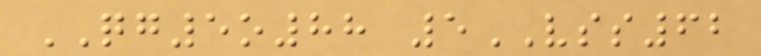QG5o88 5VSS62
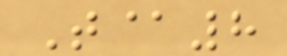T@8
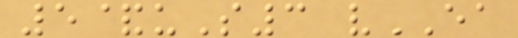5&uS3 vEA
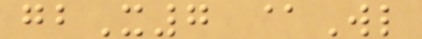gbX7 @Wl
